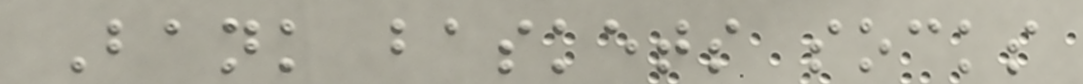Bank baskets socks
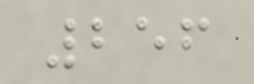256
